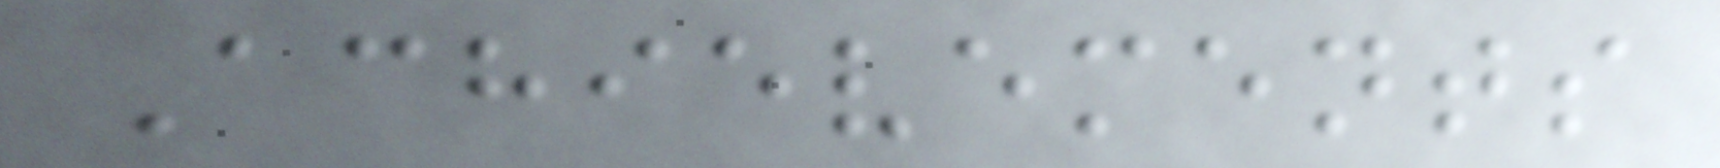Achievements
